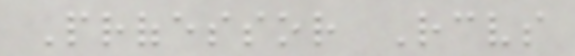Professor Receives
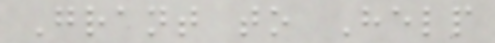Grant to Help
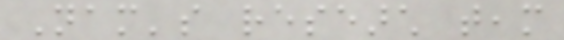Nam's research team
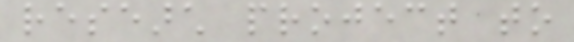research project to
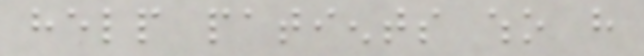help patients who have
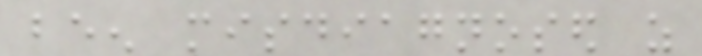been misdiagnosed as
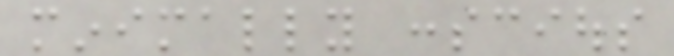minimally conscious
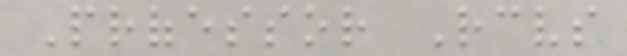Professor Receives
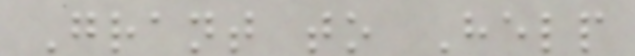Grant to Help
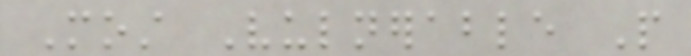Most Vulnerable People
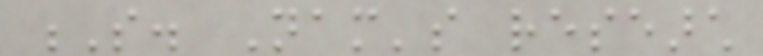S. Nam's research
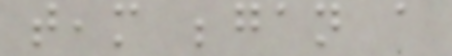team began a
